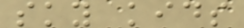sky kids
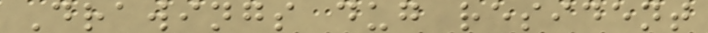Drawings dug resident
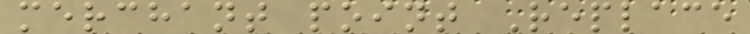merchant point Replace
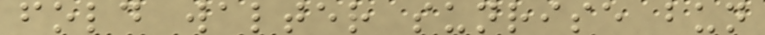fold walter sunrise bun
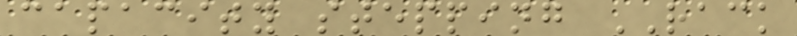capacity stepping RACK
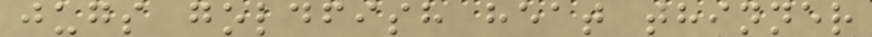jugs goldfish heat thinner
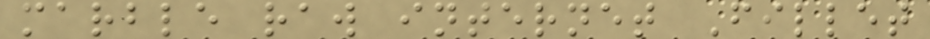marble raw internet Fillet
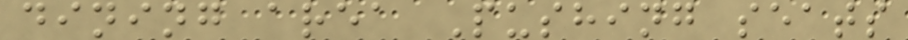dining area Pushing seats
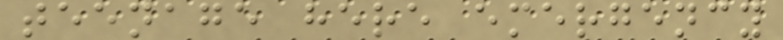teenage here emergency
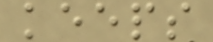keeps
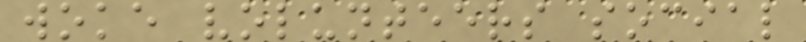woke volunteers social
